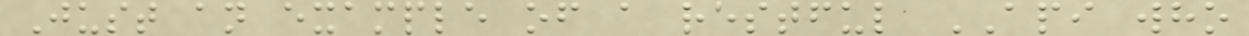Just an example of a restful API who
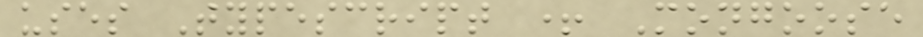uses Typescript + Mongoose
